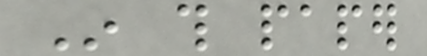In this paper
